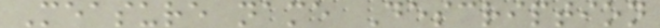Measure name Description
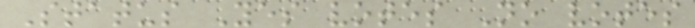Status Yes votes No votes
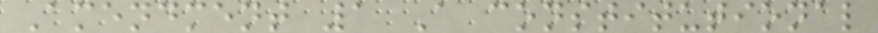Amendment 1 A constitutional
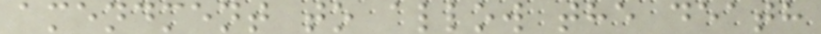amendment to allow the death
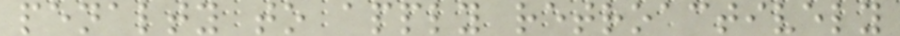penalty to apply retroactively
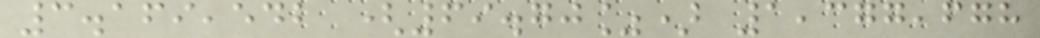3.169,542 (69.70%) 1,377,678
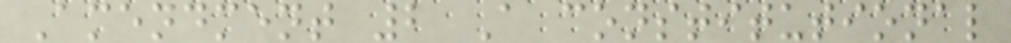Amendment 2 A constitutional
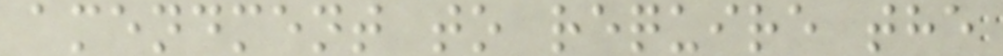amendment to require the
